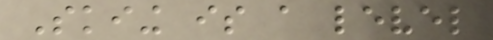Skiing is a level
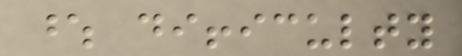whose difficulty
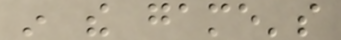in the game's
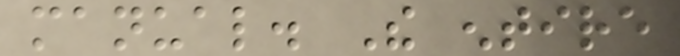manual. The entire
